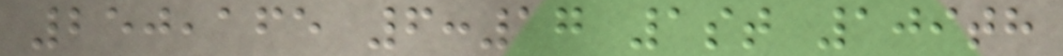250,165 6:17 1st 109th
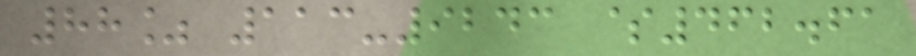88% 113-9243 $462.61
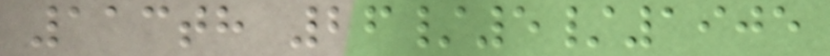113th 26/5/1905
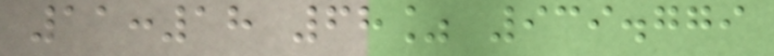11:18 68% 939.779
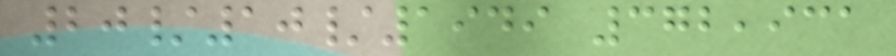20/10/1949 372,931
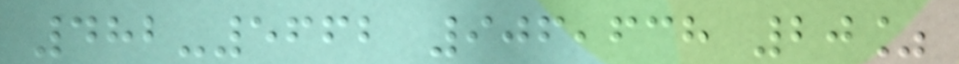482-5662 906,638 20%
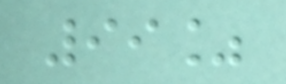99%
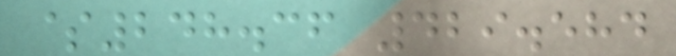$248.36 429.584
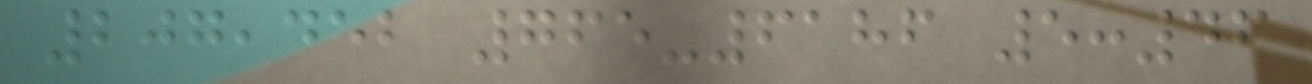207,452 765-6186 5:46
